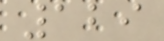129
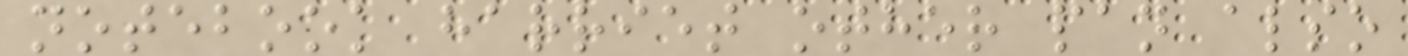notebook harriet other pan also
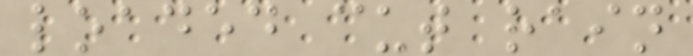loaded cut rain
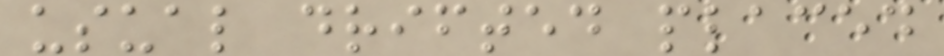usual drifted placed
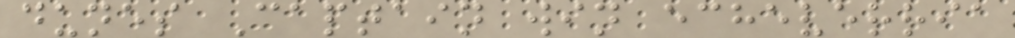dunes Captain win echeverria
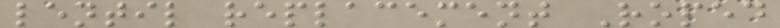lentil replacement Roped
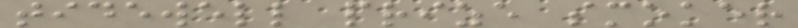tidewell prize smoker
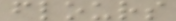flours
